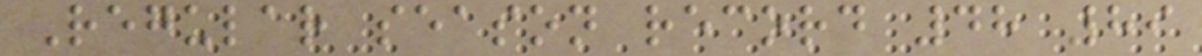Regular season record 48 89
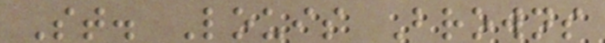St. Louis Browns
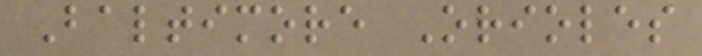Baltimore Orioles
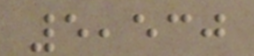5,530
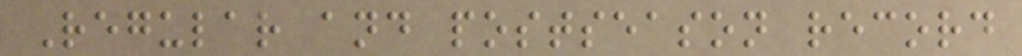Regular and postseason record
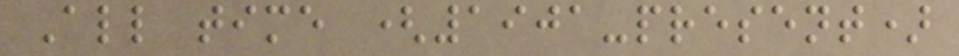All time (1901-present)
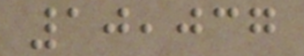10,037
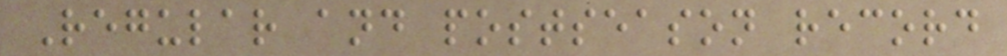Regular and postseason record
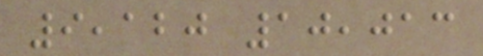9,120 10,013
